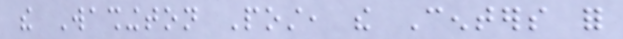the Washington Post, the Centers for
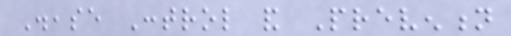Disease Control and Prevention
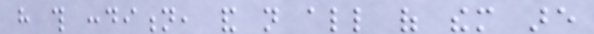have this condition, and not all of them are
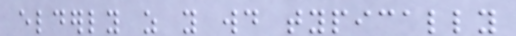elderly as you would typically
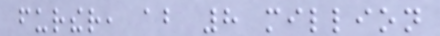further, about 8 million
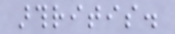arthritis.
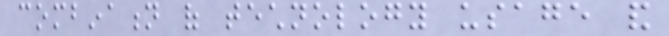combination of technology usage and
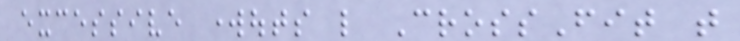excessive workouts like CrossFit that
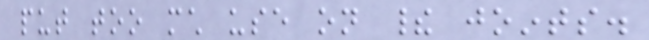put too much use on their joints.
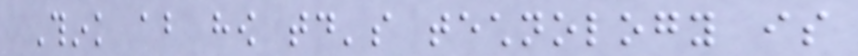Think about how today's technology is
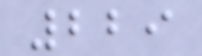229
